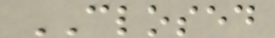CLOSED
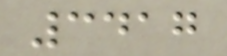3417
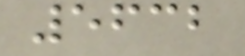5632
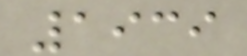1939
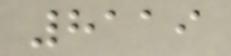8119
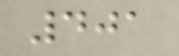401
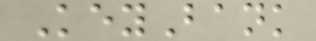KeyBank
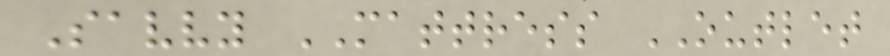Savvy MATTRESS OUTLET
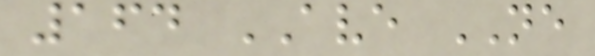164 AVE NE
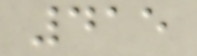415
